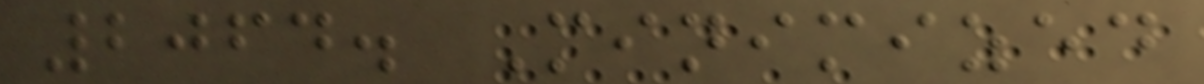2064. Minimized
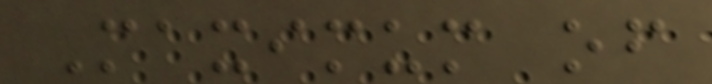Maximum of
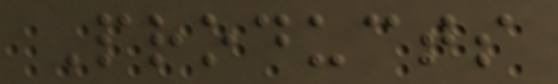Products
